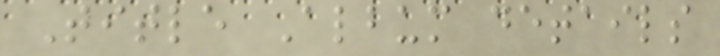Title Album details
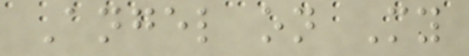Angel on My
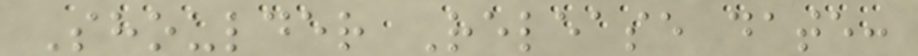Shoulder Release date:
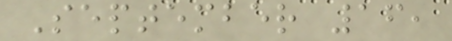September 16,
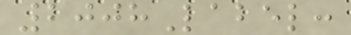2008Label:
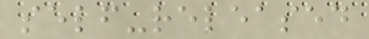self-released
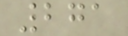271
